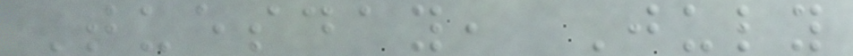Tuesday, July
